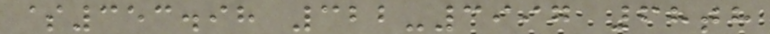$353.98 322-3997 68th
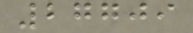27709
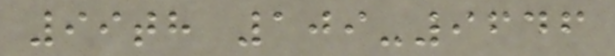99th 109-9646
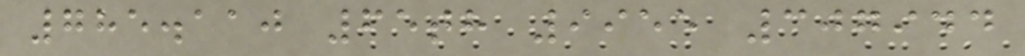785.110 65th 9955 307944
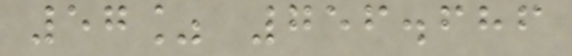57% 756.686
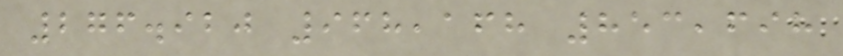276.920 968,168 853,698
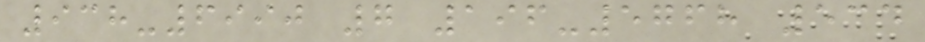938-6990 7 196-5768 534
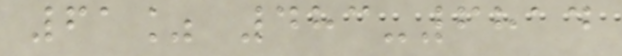61% 483-6814
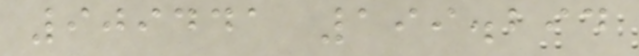909441 199.294
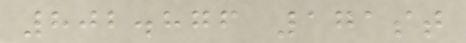802.876 171st
